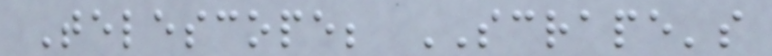Telescope; SCRAPE's
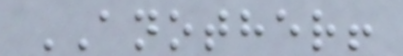ANOTHER!
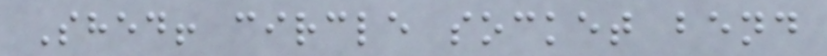Shed! circle socket bend
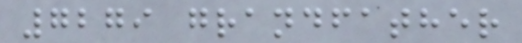7279 grandfather
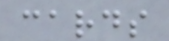cards
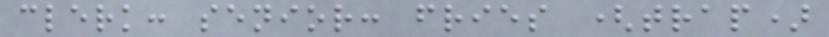clerk: senior: fries (trap)
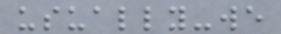usually-we
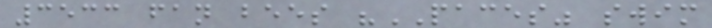3533 fan bees "PACES" swim
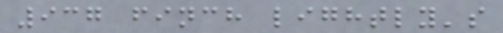937 finch lightly's
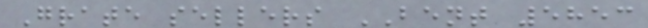Grate sellers BENT 5853
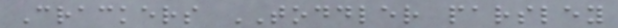Crackers TODDLER parsley
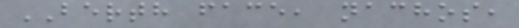BERTH face, nachos,
